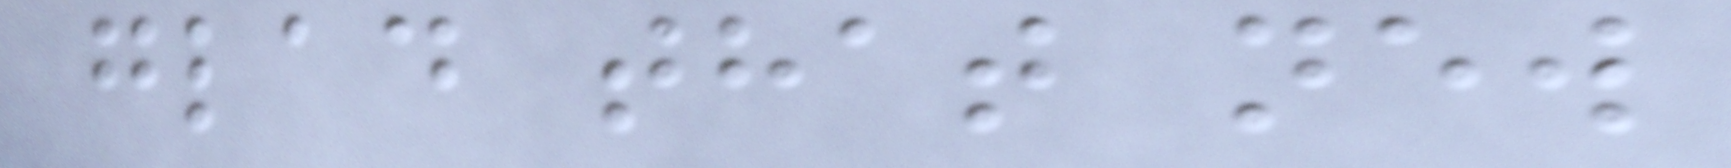glad that new
